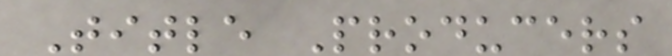Title Producers
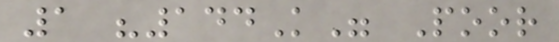1 "144K" Poor
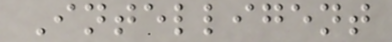Intelligent
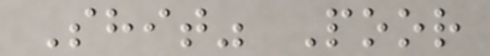Shit" Poor
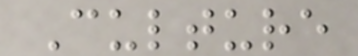Culture
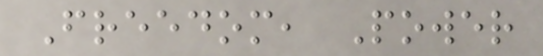Freedom, Power
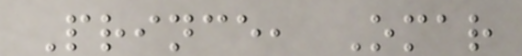Prince, Omar
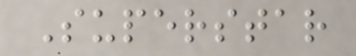Superstar
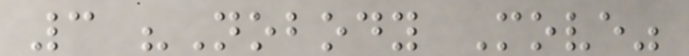3 "Nobody Move"
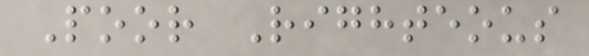Poor Righteous
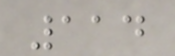114
